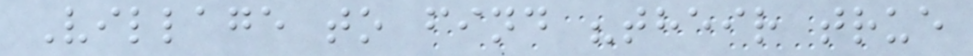Village to find "their true
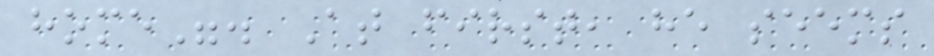home". At first, he seems
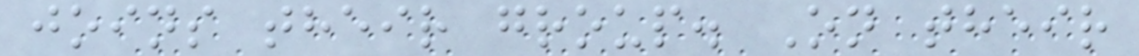joins their group. On their
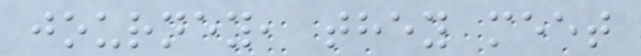journey, they meet
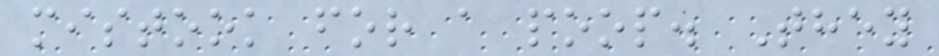mistook for a poop. They
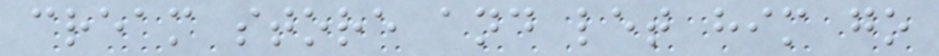cream store and let him go
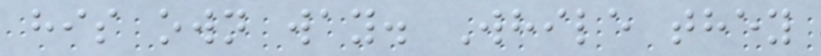his own way. While they
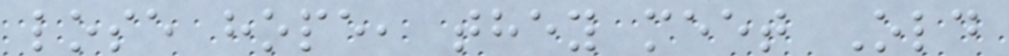lose hope, they meet Old
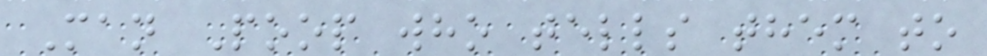Man Poop who tells them to
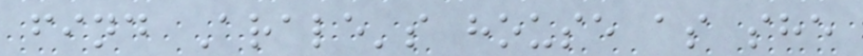find Arale's house as she
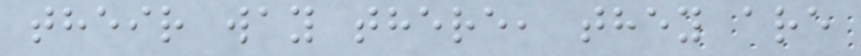their way there, they are
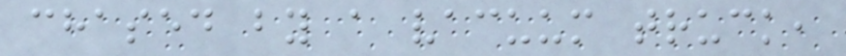chased by a vacuum truck,
